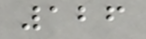126
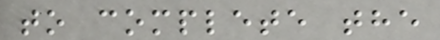to complete the
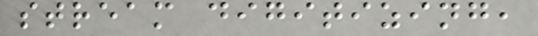stream digitizing,
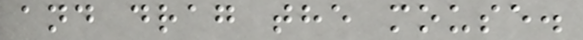and drag the mouse.
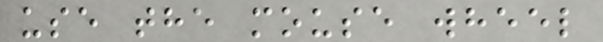use the mouse wheel
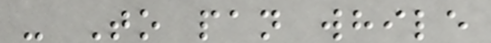- To pan while
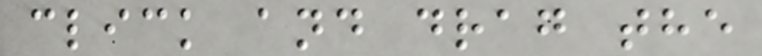click and drag the
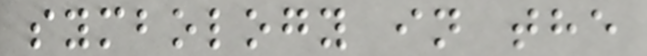symbology in the
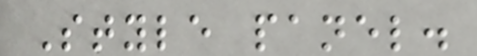Style panel.
